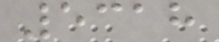5318
